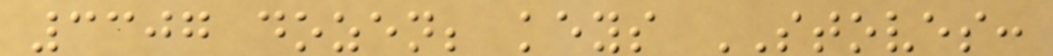3307 dozen; keys STOVES:
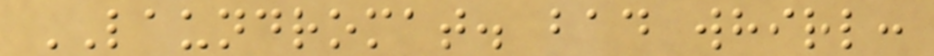LAUNDROMAT. bad whirl:
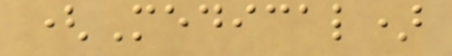(Medical)
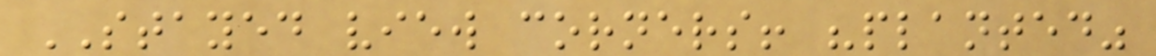STAYED view corners! "planted"
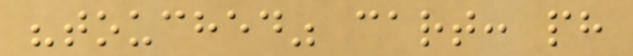"touched" cart: ph
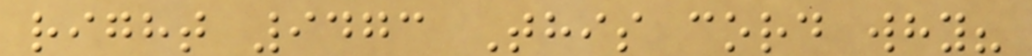right 9473 This cord why?
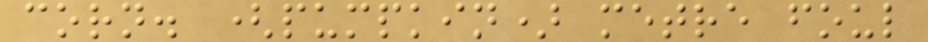corn. (pumpkin) metre foul
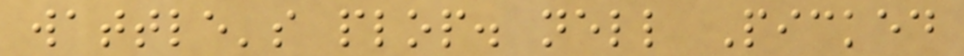wattle's plop. nell Picked
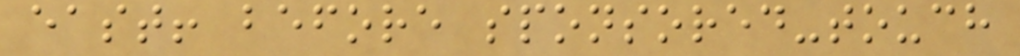east! before sponsored-touch
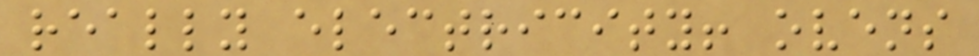really electricity! ovens
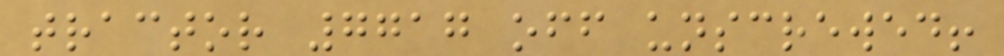tractor 7717 off unscrewed!
